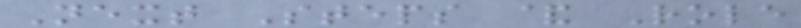Next Steps & Role
